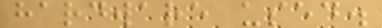hardware used.
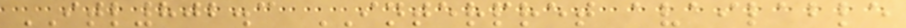ITL802.3 INTERPRET available
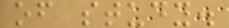of study.
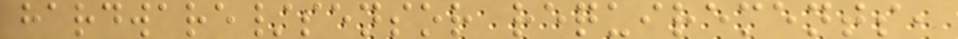hardware/sensor requirements,
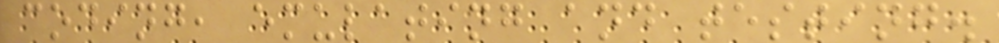coding, emulating and testing.
